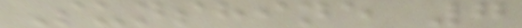Sunshine 7
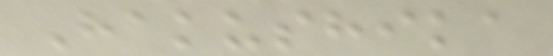Hakushika
